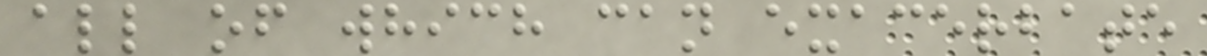all of which can exacerbate
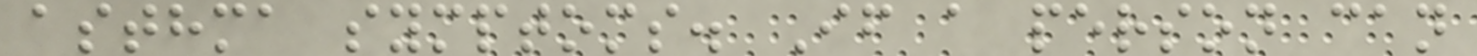asthma symptoms. If a person can
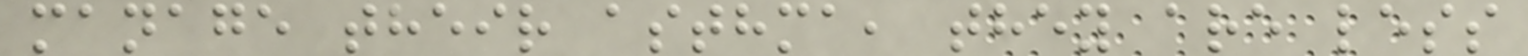manage their asthma, they are less
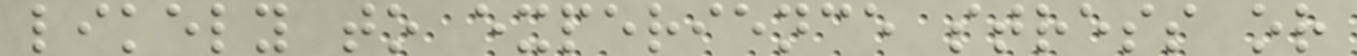likely to experience stress or
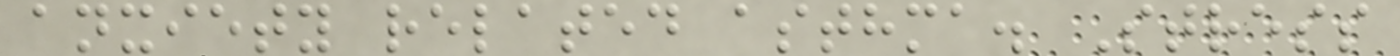anxiety related asthma. Stress
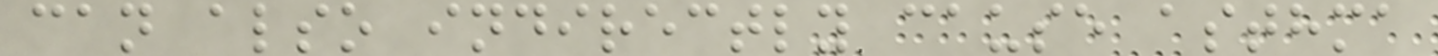can also indirectly cause asthma
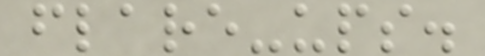flare-ups.
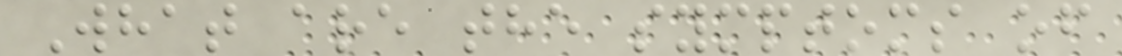What are the symptoms of
